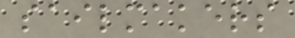sailmakers
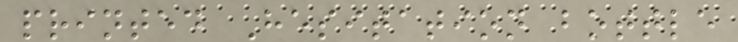printed Hesitation bottle
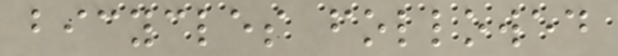bicycles followed
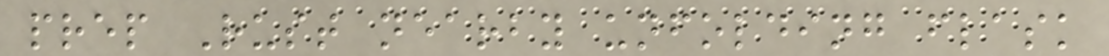prep Rust nearby unfolding flask
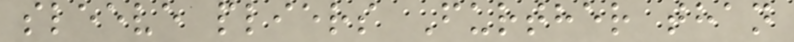sleeve pliers Further than
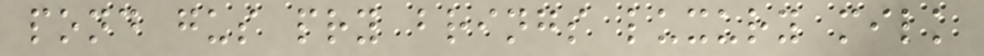pond gus pry brings luxury milk
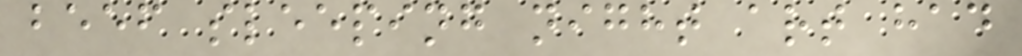beef sleeping night art had
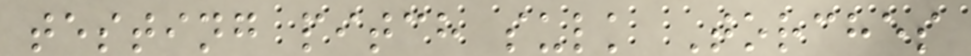testing pitch sulk Torches
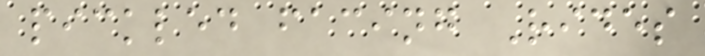pickled facing Rides
